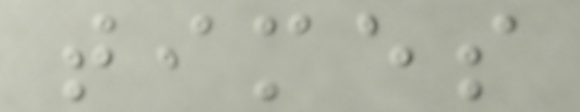times
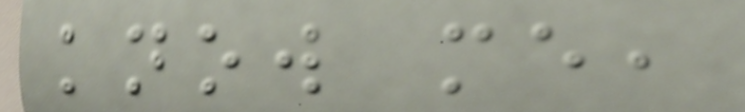know me,
